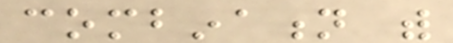combination with
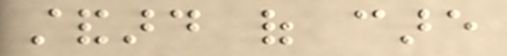standard of care
